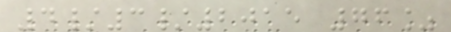4/3/2015 76%
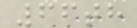66th
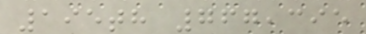195th 767,395
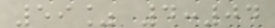59% 4:04
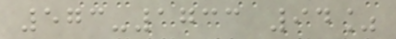573-1733 94%
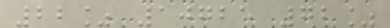22% 10725 72%
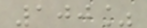100%
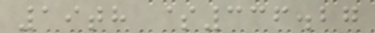19th $336.27
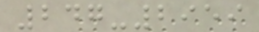247-2959
